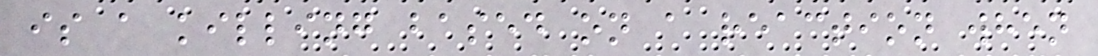is a killing based on a reaction when
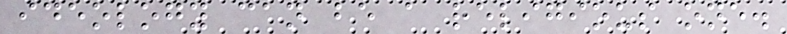ideology can be a religious one.
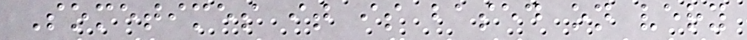Sometimes it is based on very
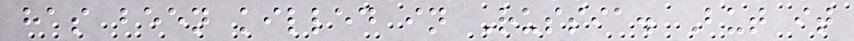has been killed in Russia. But it
